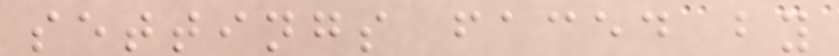settings faced by
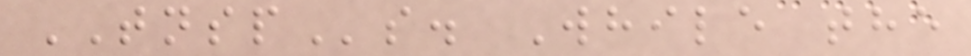TNSPs. While the
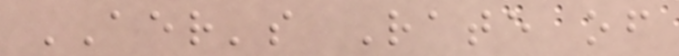AER's Rate of
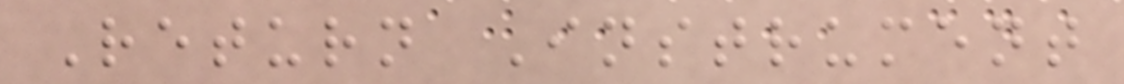Return Instrument
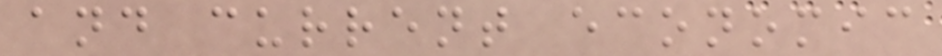and current economic
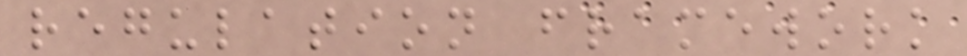regulation framework
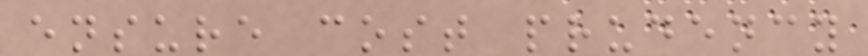ensure cost prudency
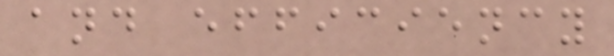and efficiency
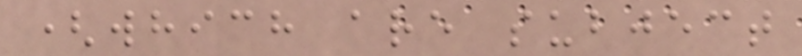(which are subject
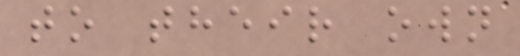to their own
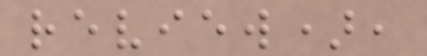review),
